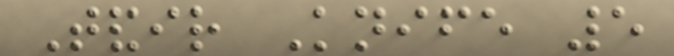Tandir Knife 5
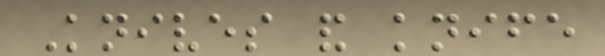Knives and knife
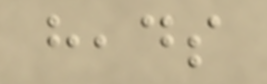heads
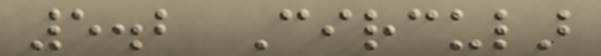5.2 Circular
